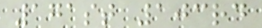171st 103rd
